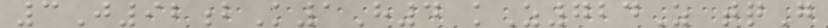3J92bK1H4 kZ724Z tqG
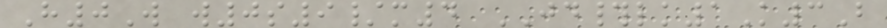H0W w0s9/m4 JD#lk1K3B
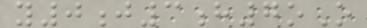y0j3h7oO
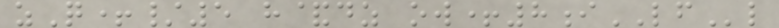zQ+/5 h&dz ow+8iLFl
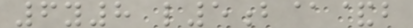6y8 l5b@&b
